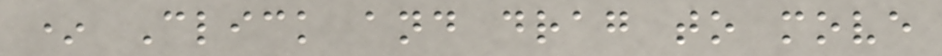* Click and drag to move
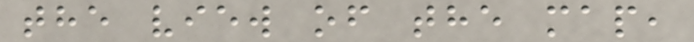the view of the map,
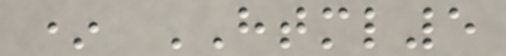* HTML5
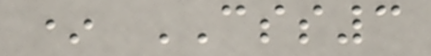* CSS3
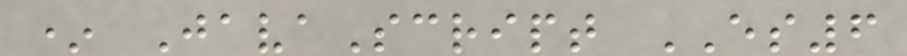* JavaScript ES6
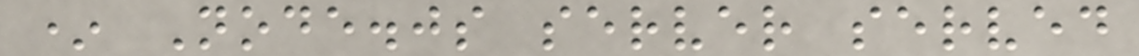* Node.js server served
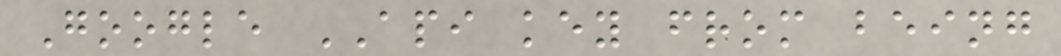Google API key from being
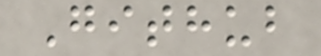Github
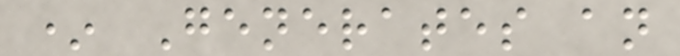* Generates an
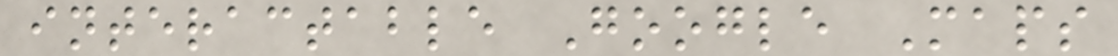interactable Google Maps
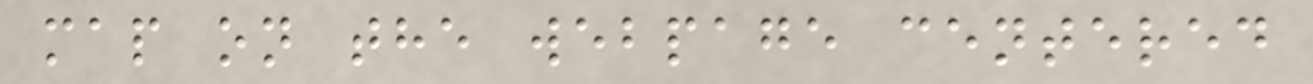map on the webpage centered
